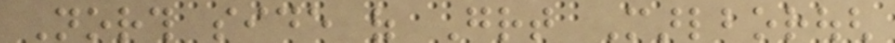North side of Great Marlborough
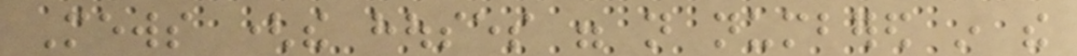Mews (the houses were not numbered in the
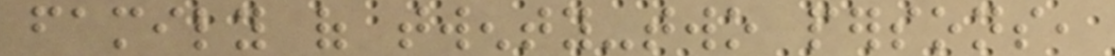family of twenty-two persons,
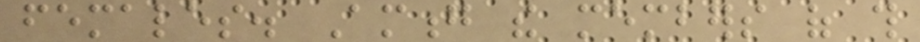females. Among the members of this
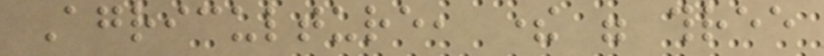Agriculture, there were three
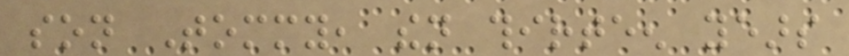son Tommy, then thirteen years
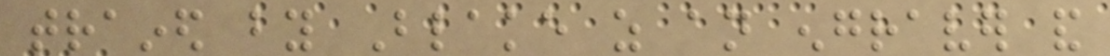trained by Blake as an engraver and
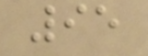95
